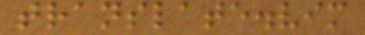translate.vim
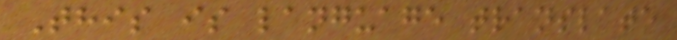This is language translate
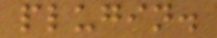plugin.
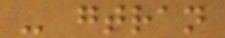- gtran
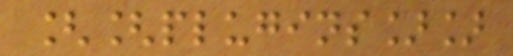[[plugins]]
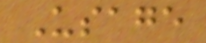Usage
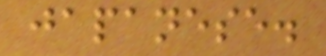japanese.
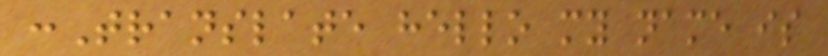:Translate hello my name is
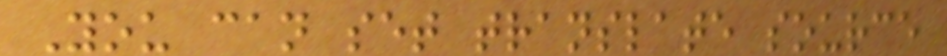You can set translate source
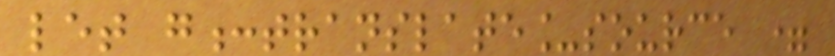let g:translate_source =
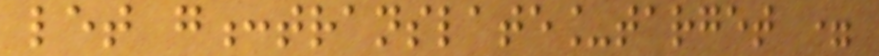let g:translate_target =
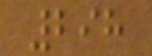298
